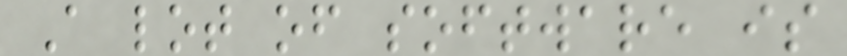A lot of software is
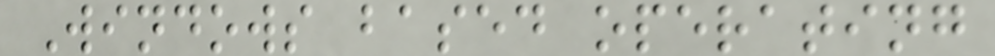Windows based operating
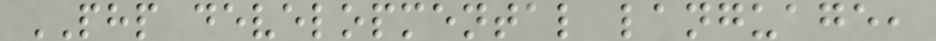PHP developmental language,
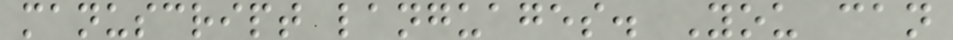manuscript languages. You can
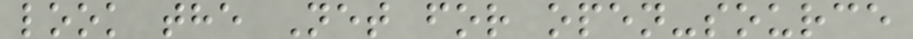look the Net for open-source
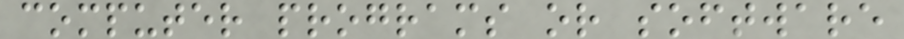computer programs or software
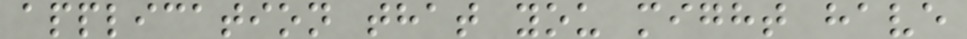application that you might have
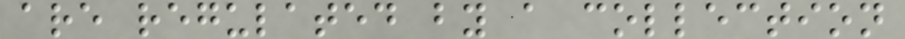are regulated by a collection
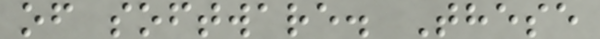of software. These
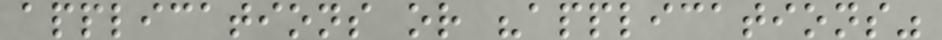applications or "applications"
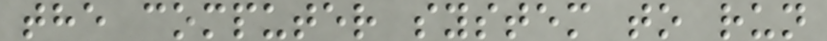the computer system to run
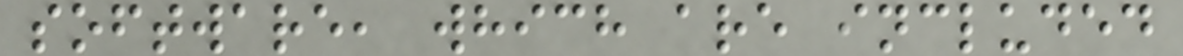software, which are included
